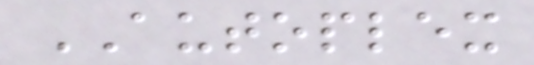AUTOPLEX
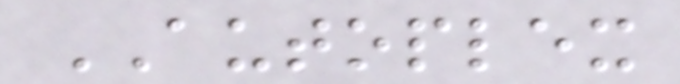AUTOPLEX
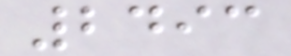2493
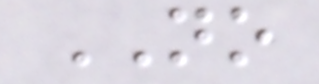NO
